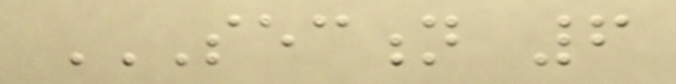SECTION 6
